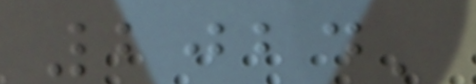2024'
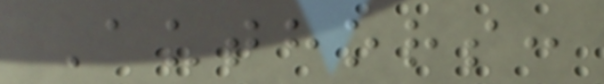Authors:
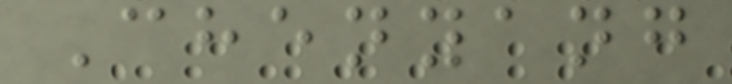Chenyang
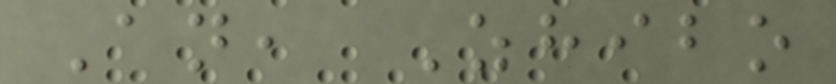An, Zhibo
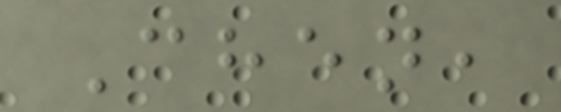Chen,
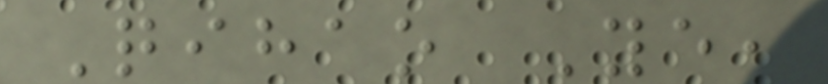Qihao Ye,
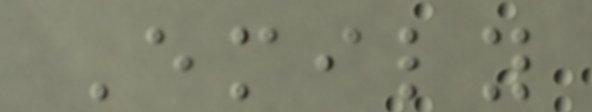Emily
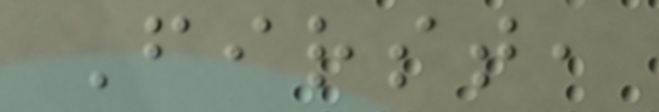First,
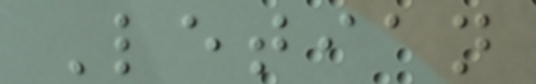Letian
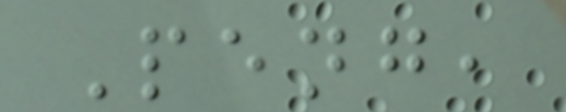Peng,
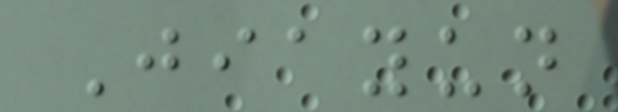Jiayun
